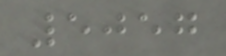5057
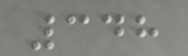348
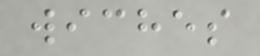wiches
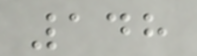148
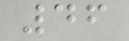46
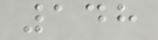148
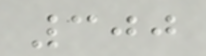300
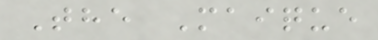The Maique
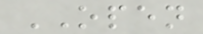OPEN
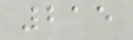215
